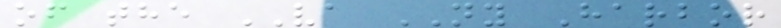of the VA NY Harbor
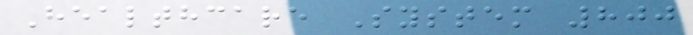Healthcare System 800
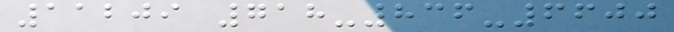11209 718-836-6600
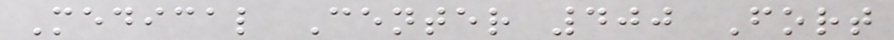Medical Center 400 Fort
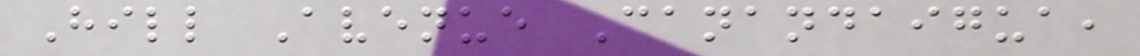Hill Avenue Canandaigua,
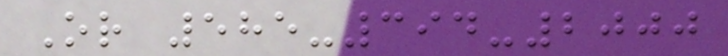Or 585-394-2000
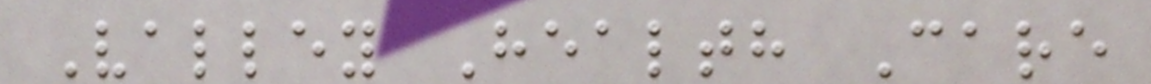Valley Health Care
